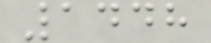1448
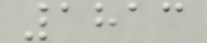1813
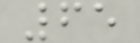65
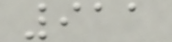911
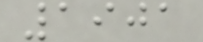1901
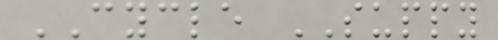CYCLE SUPPY
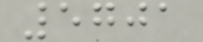5701
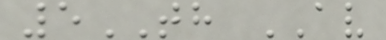5TH AV
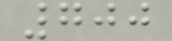700
